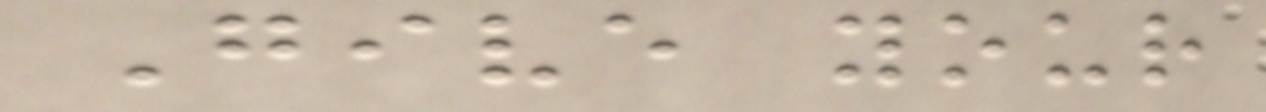Give your
